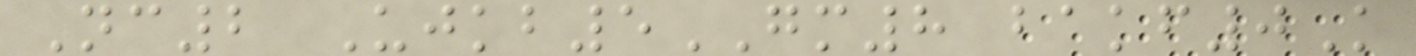Nc2 Ujkb5GM8 bakf0K
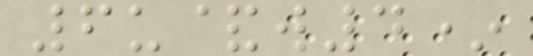6u&w4*
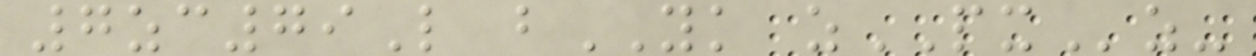7zc79L bYK zPXz-
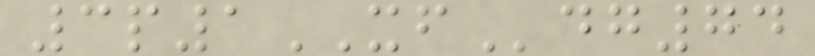3p1XFdg74
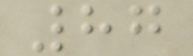87
